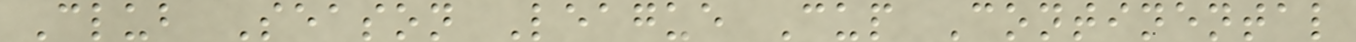Club Season League Cup Continental
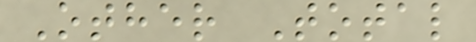Other Total
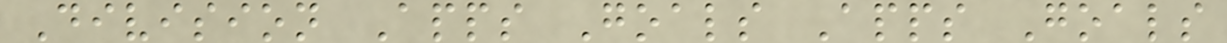Division Apps Goals Apps Goals
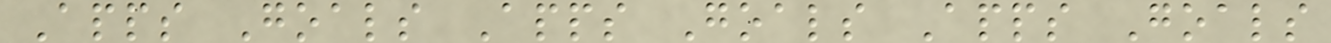Apps Goals Apps Goals Apps Goals
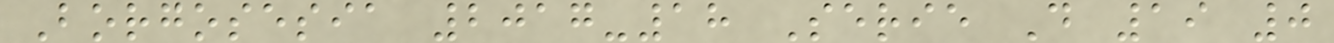Borgosesia 2017-18 Serie D 19 0
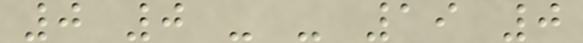0 0 - - 19 0
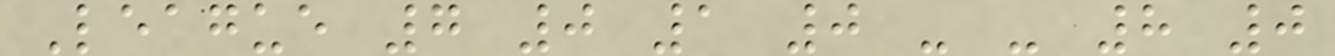League 7 0 1 0 - - 8 0
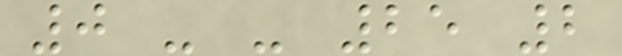0 - - 25 2
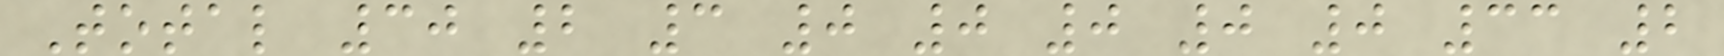Total 30 2 3 0 0 0 0 0 33 2
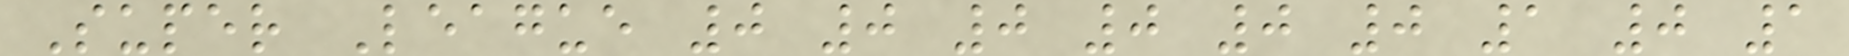Super League 0 0 0 0 0 0 1 0 1
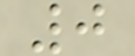0
